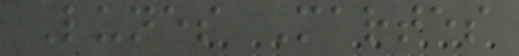Lunes Martes
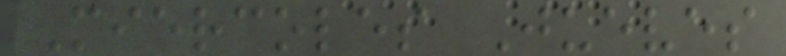Miercoles Jueves
